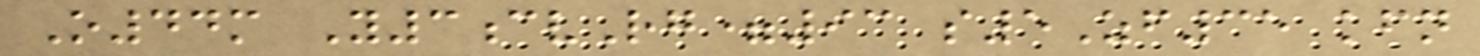O44m Y3cvRg=93 s5Zf35 kfn
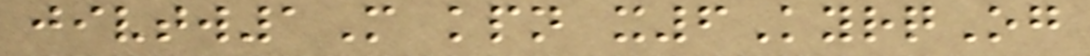jivtw1M kpn x6KyrqOg
